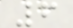6
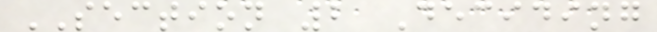SECTION 2 Deciding
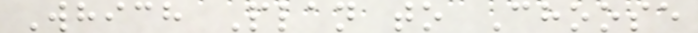Which Plan to Choose
